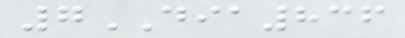7DIA836
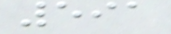591
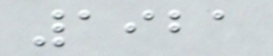1921
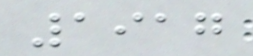1917
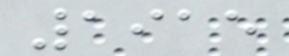1915
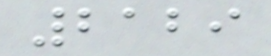2129
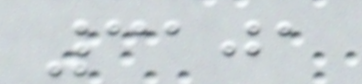3101
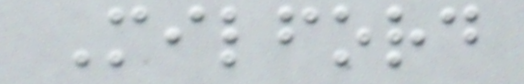Milford
